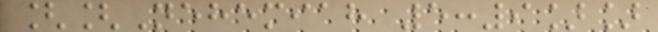[[Nehemiah 5:9]]
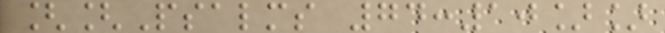[[Psalms 74:10]]
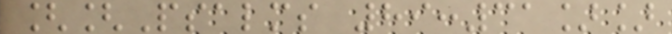[[Psalms 89:31]]
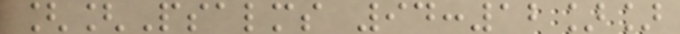[[Psalms 94:12]]
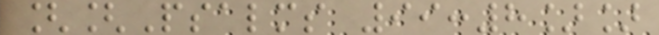[[Psalms 99:8]]
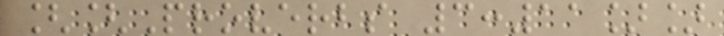[[Proverbs 3:11]]
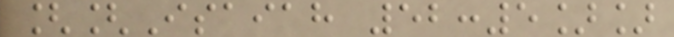[[Isaiah 52:5]]
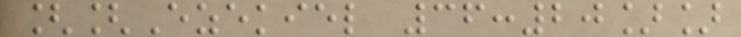[[Ezekiel 36:20]]
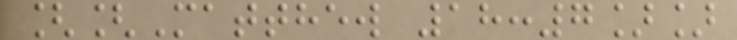[[Matthew 18:7]]
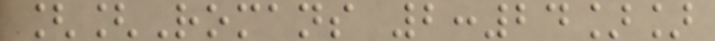[[Romans 2:24]]
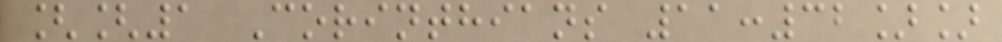[[1 Corinthians 11:32]]
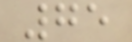75
